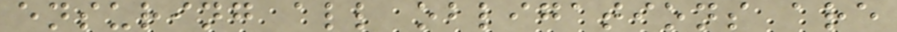ensuring all obligations are
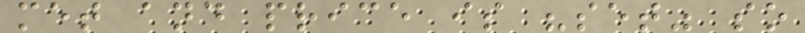met and price is "set" so
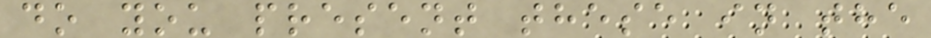do you present these in the
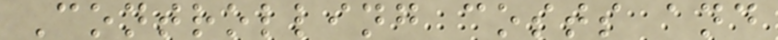Controlling costs and
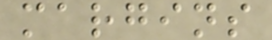margins
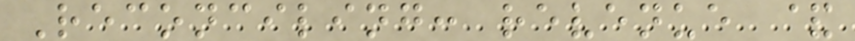Reconciling: revenue &
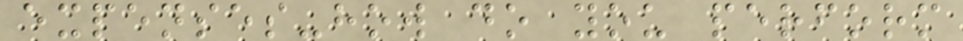expenses-how do you perform
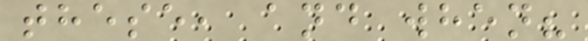these, and when?
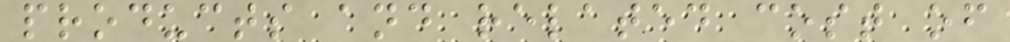products and related cost of
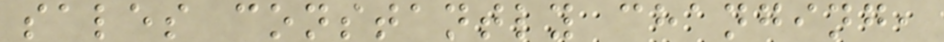sales constantly changing,
